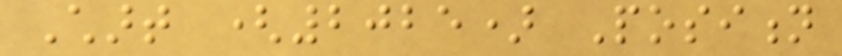Chart (2025) Position
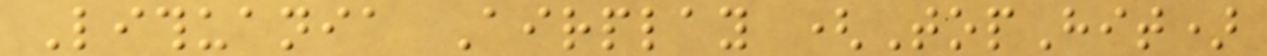Lithuania Airplay (TopHit)
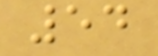54
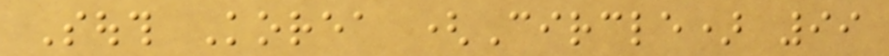South Korea (Circle) 99
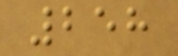258
